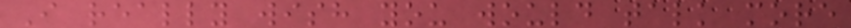I really wish you would talk more
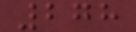278
